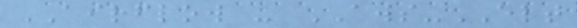AIRFLOW - AWS-ELT
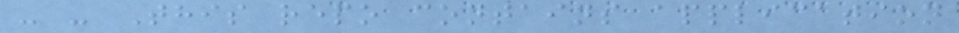- - This repo contains application
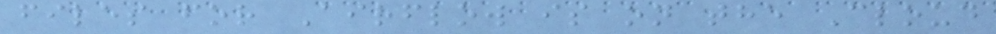files for Airflow is on the Cloud
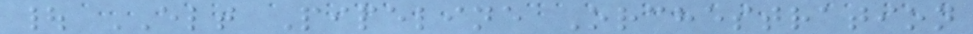| ELT Pipeline Orchestration
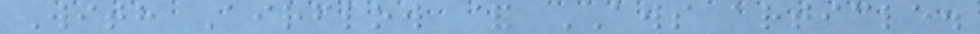With Airflow & AWS article.
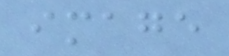image
